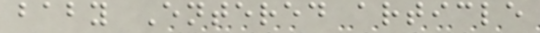baby Entered article
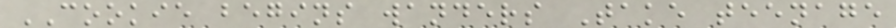COOKIE begins wanders Take teenage
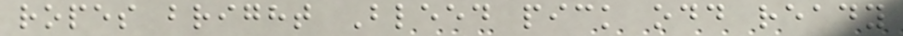ropes bright Bleed pick odd ready
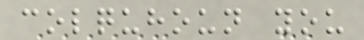colquhoun you
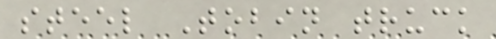steel Tobin truck
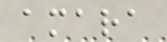amara
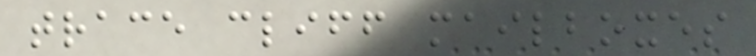trace cliff mailboxes
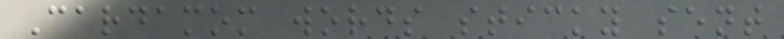Cardamom words sticky sent
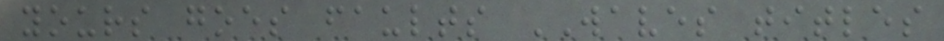yours goes faults WAVES titles
